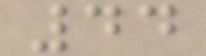44
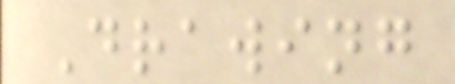Drawing
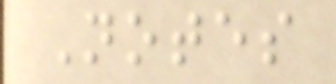Notes
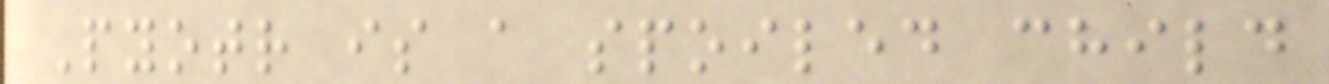Pyotr is a spoiled child
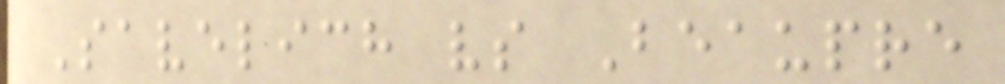Savelich vs Beaupre
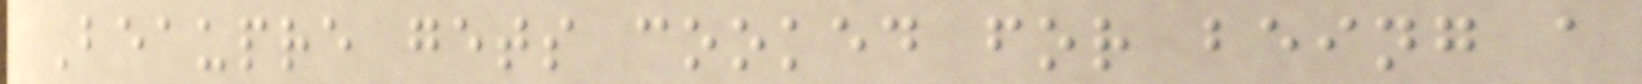Beaupre gets cooked for being a
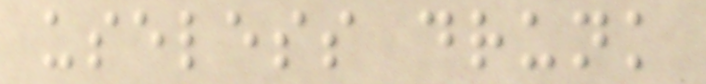useless drunk
